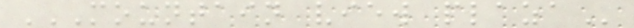MOUNTAIN VIEW PLAZA
